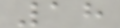18
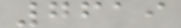7619
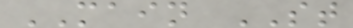MAIN ST
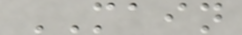MAIN
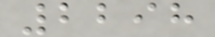2298
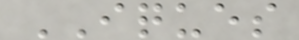IQUES
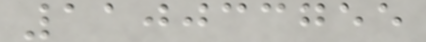110033755
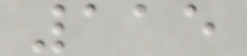115
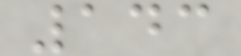143
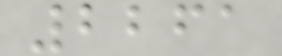2261
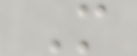M
